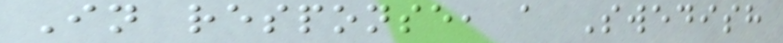In response, a Swedish
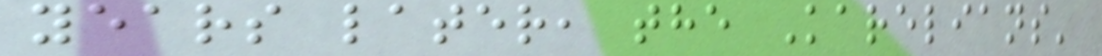years later, the Karelians'
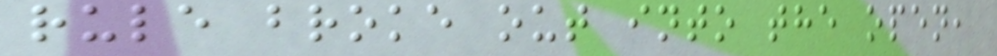rule broke out into the open,
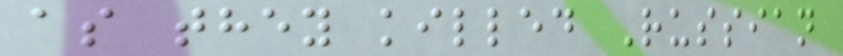as they killed Russian
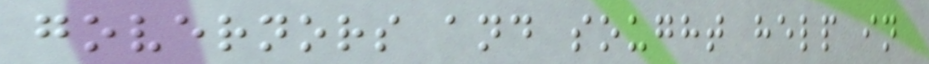governors and sought help in
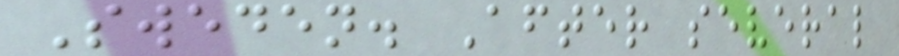Sweden. After several
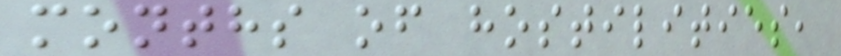months of hostilities,
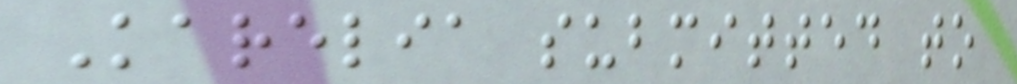Karelia submitted to
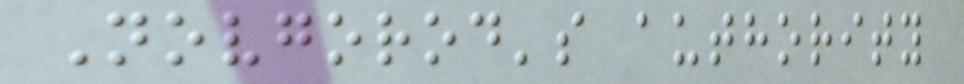Novgorod's authority
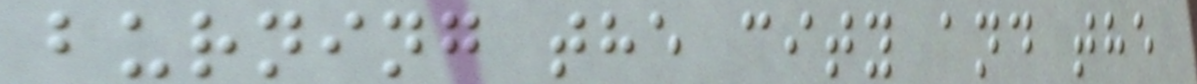burning the city and the
